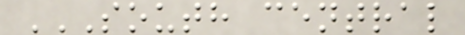SOUTH CENTRAL
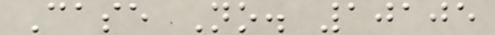Case No. 10105
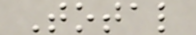Total
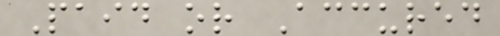Paid or Accured
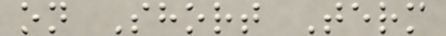on Short Term
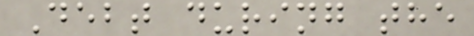Debt during the
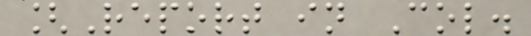[Report in Col.
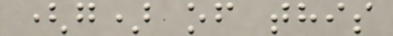(g) of this
